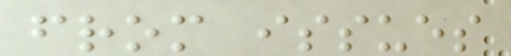from issues
